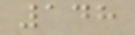148
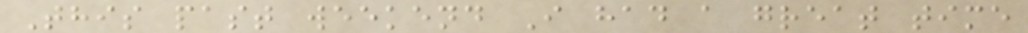This past weekend I had a great time
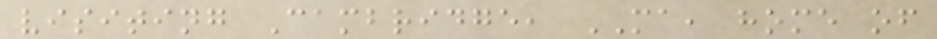visiting Cambridge, MA, home of
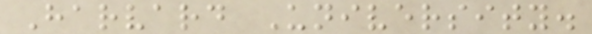Harvard University.
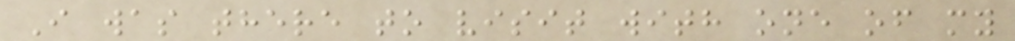I was there to visit with one of my
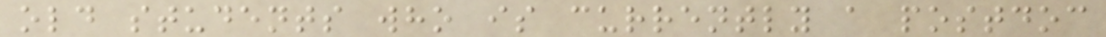old students who is currently a postdoc
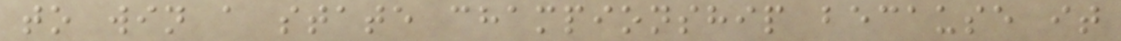to win a state championship because it
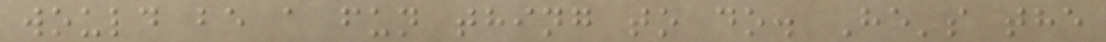would be a fun thing to do. He's the
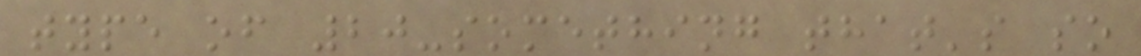type of 20-something that's so
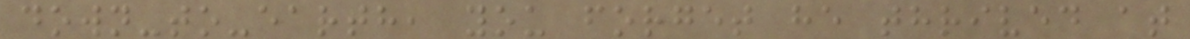down-to-earth, you forget he thrived at
